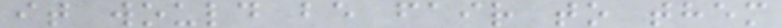it would be fair to them
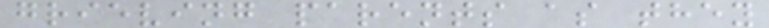grieving parents as they
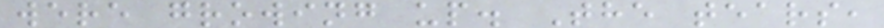were growing up. The tears,
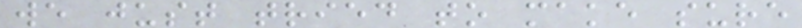we just tried to make sure
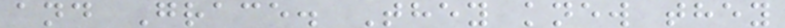and Grace. They knew they
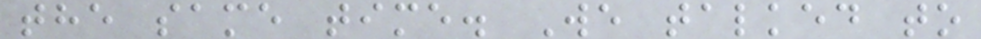the same time. We talked to
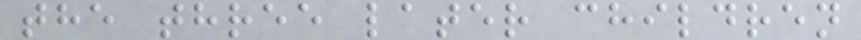the three later children
